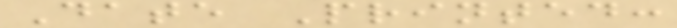Date Printed:
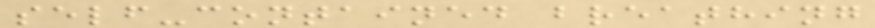self-contained breathing
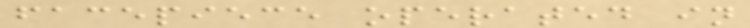facepiece operated in
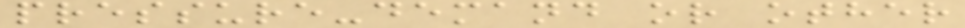pressure-demand or other
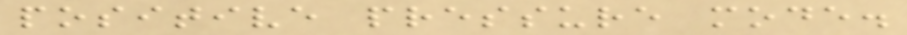positive pressure mode.
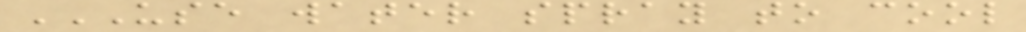USE WATER SPRAY TO COOL
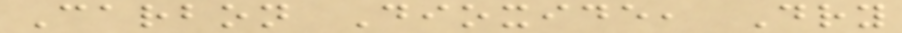Carbon Dioxide, Dry
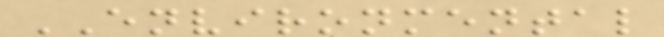ENVIRONMENTAL
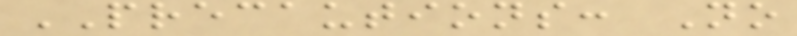PRECAUTIONS: No
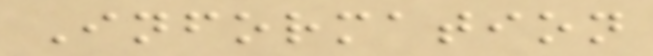Information
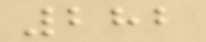282
